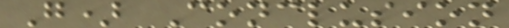G) Conclusion
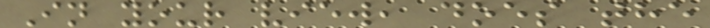In your view, does the
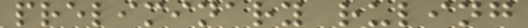preliminary ruling
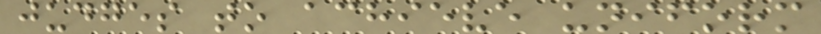judges to achieve uniform
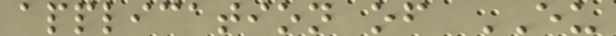application of EU
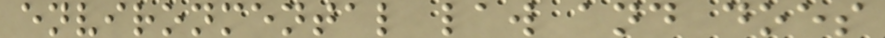environmental law and does
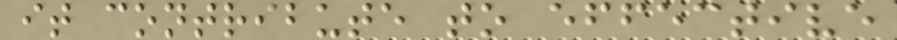it contribute to effective
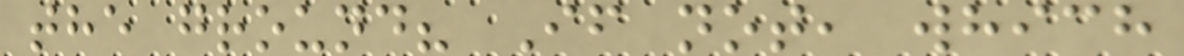the ground? If not, which
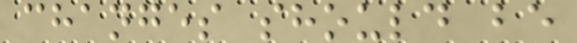changes should be
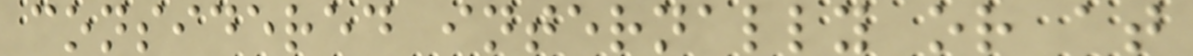considered internally or at
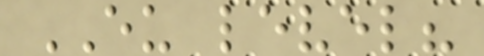EU level?
